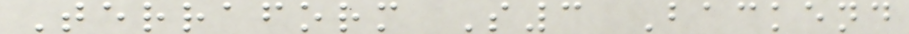Terraform S3 Backend
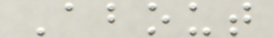About
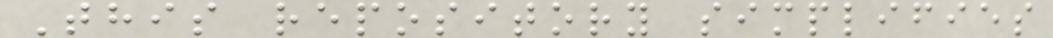This repository simplifies
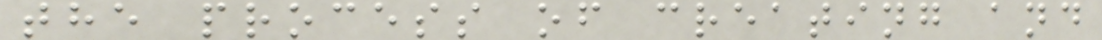the process of creating and
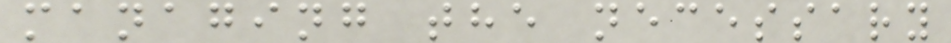managing the necessary
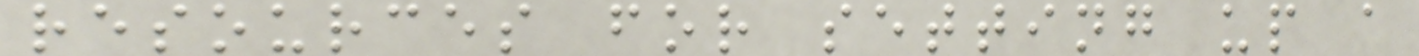resources for setting up a
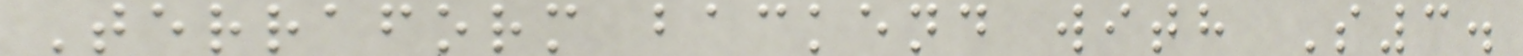Terraform backend with S3.
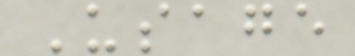Usage
